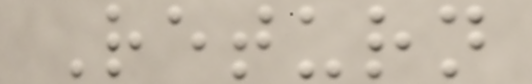Return
